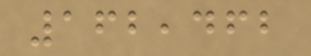162,462
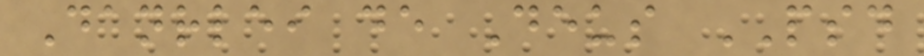Danrlei de Deus PSD
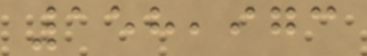158,973
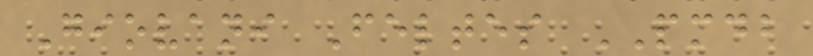Giovani Feltes PMDB
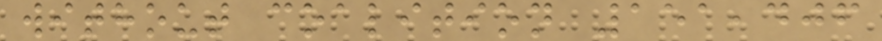without coalition 151,406
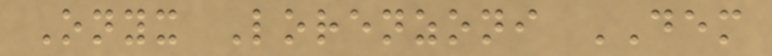Onyx Lorenzoni DEM
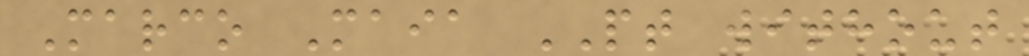Marco Maia PT without
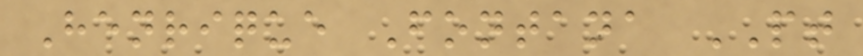Henrique Fontana PT
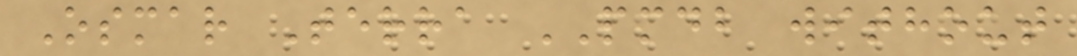Osmar Terra PMDB without
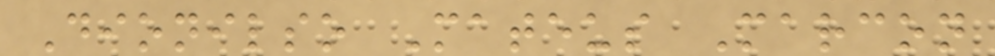Dionilso Mateus Marcon
